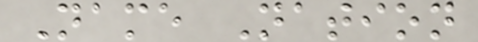Name Nation
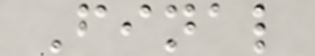Final
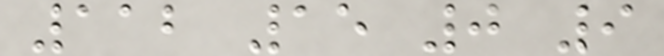112 15 0 9
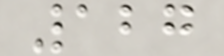127
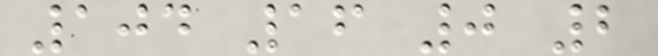104 16 0 2
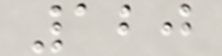120
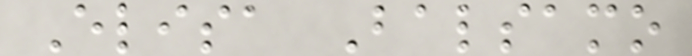Elisa Balsamo
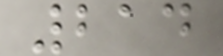214
